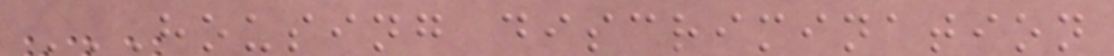HOUSING DISCRIMINATION
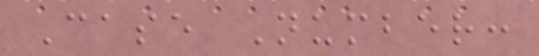Case Number:
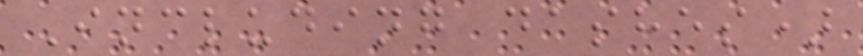Including dashes)
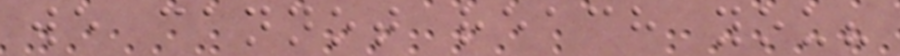we cannot reach you?
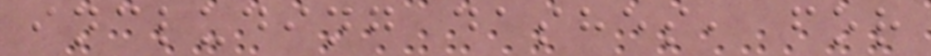including dashes, for
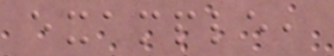example,
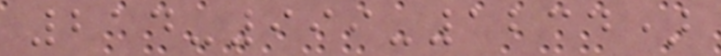214-999-1234)
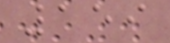159
